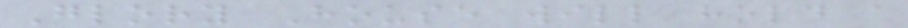Glory House will hold a
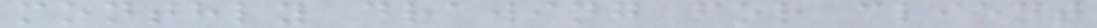monthly drawing for client
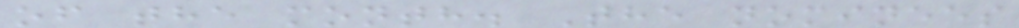of the month. The nominees
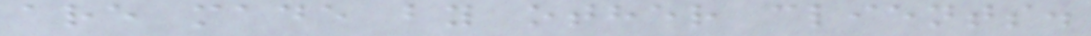are made by other clients.
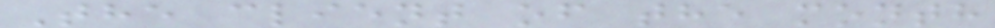The client of the month
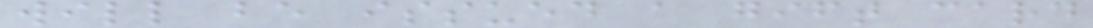will be issued a gift card
